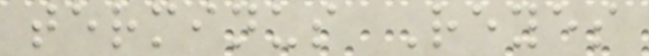terminus Reyes
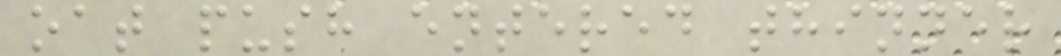oat push entered thinner
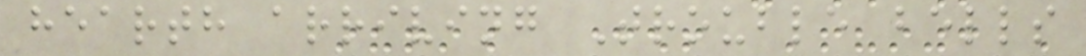hearth arriving Trouble bells
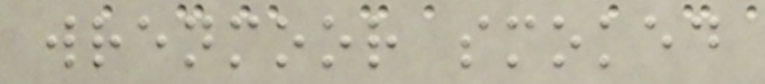wrenmoor smoked
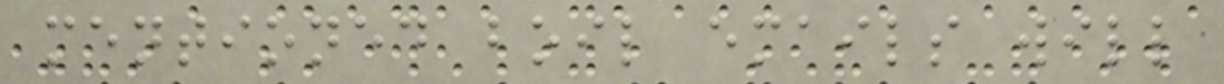mentioned boil emails will
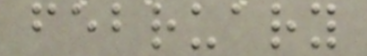february
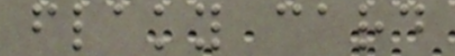flaky card
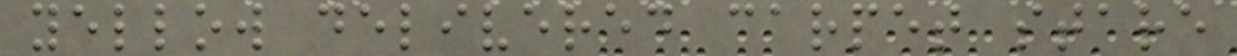yellow delivered carpet stare
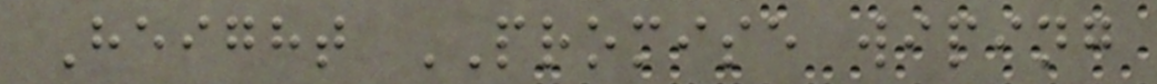Height PROMISE wiping
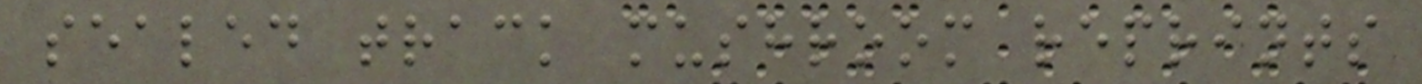sealed track mushroom reprints
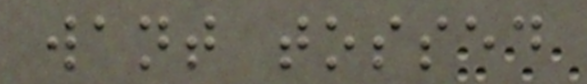want tossed
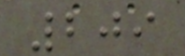209
